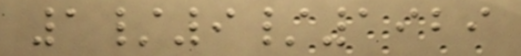1/9/1929
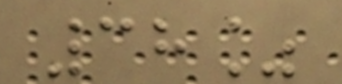38%
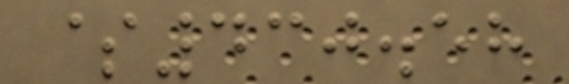$430.58
